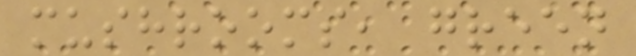mushrooms, green
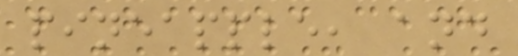pineapple, and
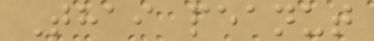Thai peanut
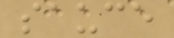sauce
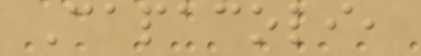Capacoli,
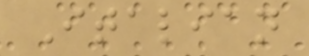Italian
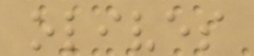olives
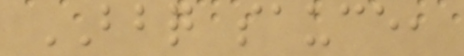BBQ sauce,
